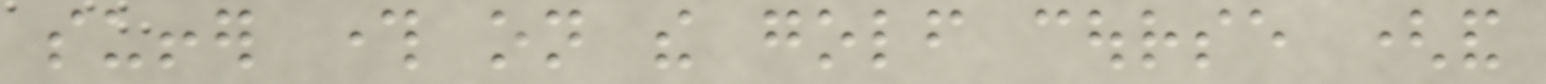suffer through on the golf course (and
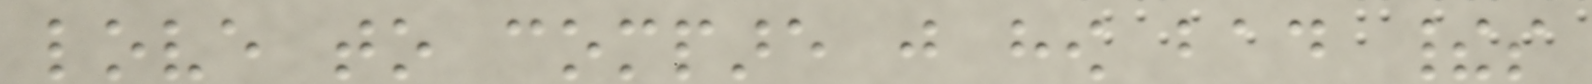love to compare just how bad theirs
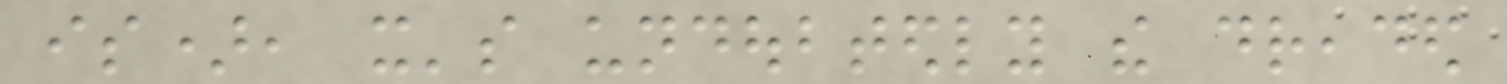is), it's undoubtedly the dreaded
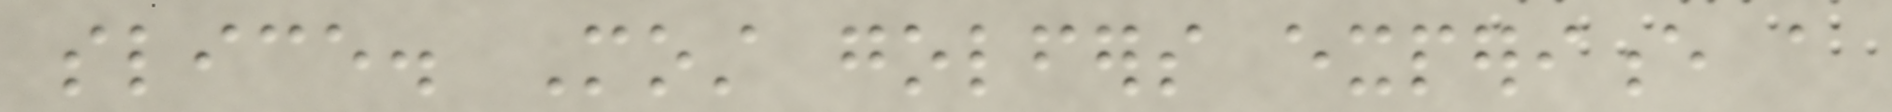slice. Most golfers experience a
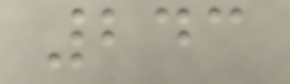243
